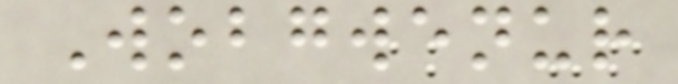Wobgwenur
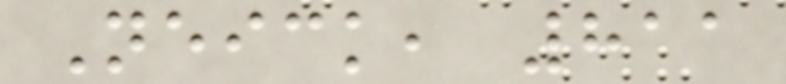Neick, 811
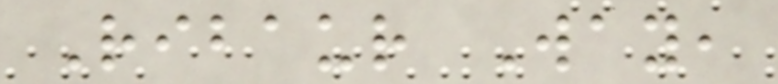Ribaur Way,
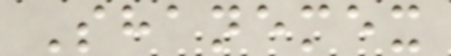Shanemex
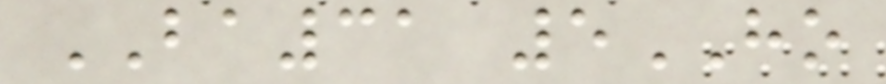BA31 5HO
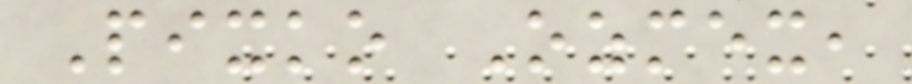Pixko Ozmex,
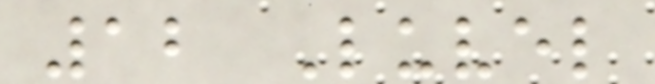12 Luvel
